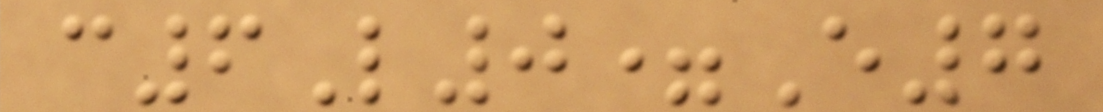c6L0=E7
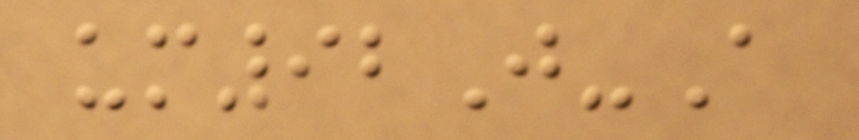um92J-A
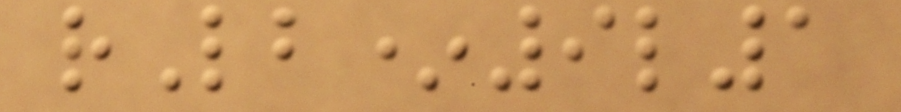rLb*9l1
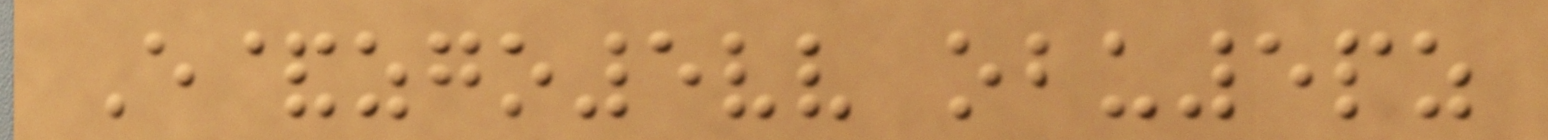E&zgo5vv obu5pz
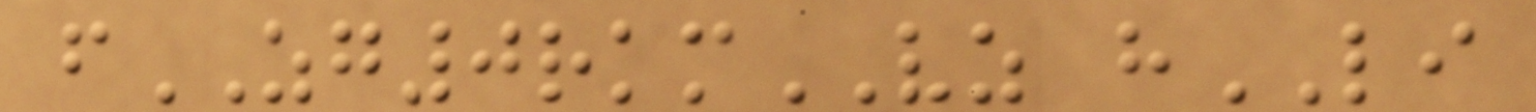fZG0rkmVZ hLI
